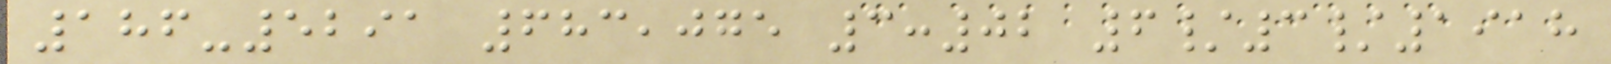186-5291 683,075 3:02 6/3/1918
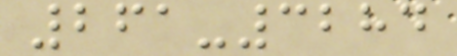261-3284
